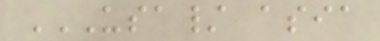USA/ ASIA
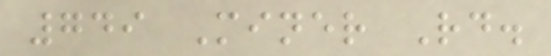749 Miner Rd.
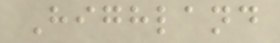Highland
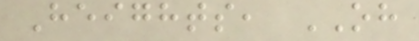Heights, OH
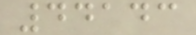44143
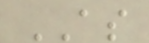AS
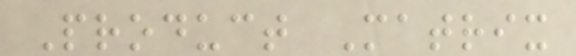Product Matrix
